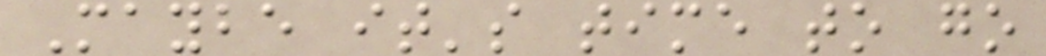Maybe it's time to go
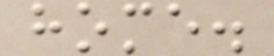home.
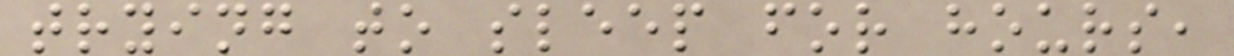trying to sleep for hours,
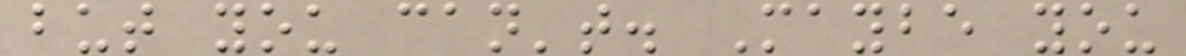but you can't. Maybe you
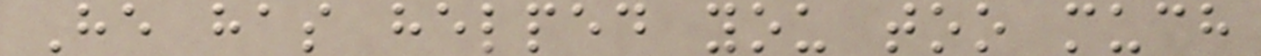He has helped you too much
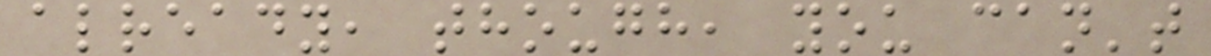already, though, you can't
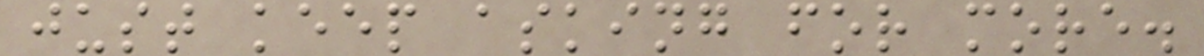just keep asking for more.
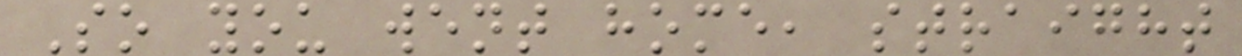So you went home, straight
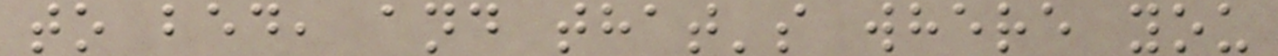to bed, and that's where you
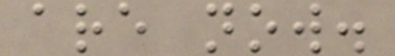are now.
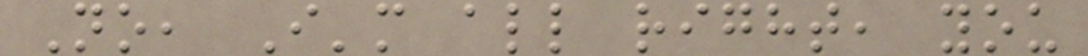No, I'm all right, you
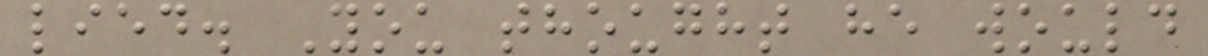lied. You thought he would
